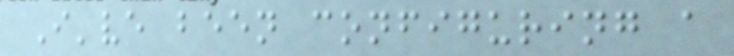I've been configuring a
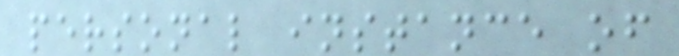personal instance of
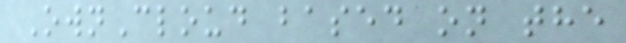OwnCloud based on the
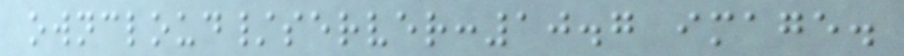owncloud/server:10.7 image.
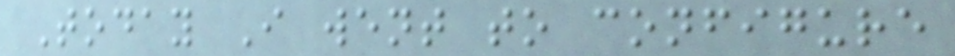Today I went to configure
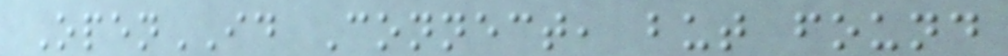OpenID Connect, but found
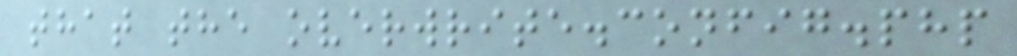that the overwrite.config.php
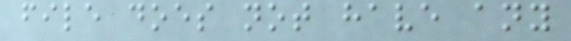file does not have any
